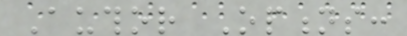Author Options:
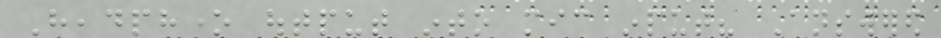Headphone output into mic input? Answered
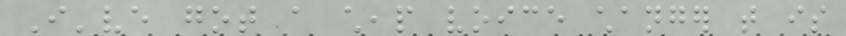I've got a cheap voice changer that is
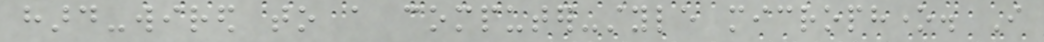hard-wired to a computer-style microphone. I
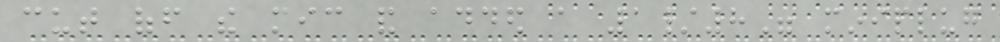cut off the mic and added a 1/8" miniplug
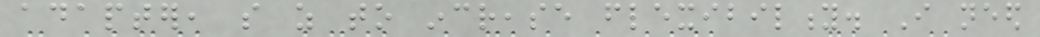adapter, so as to increase flexibility. I need
